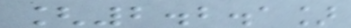[2.2.1]
